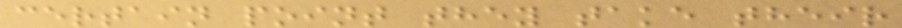certain point they take their
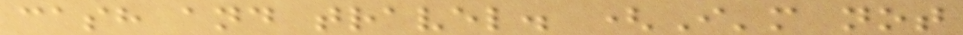cash and travel. (I'm not
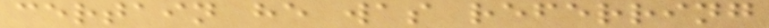certain he was referring
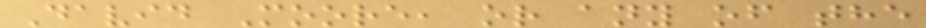David Moore, or any of the
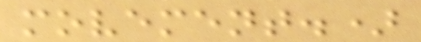movement.)
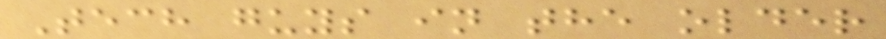Tech guys in the older
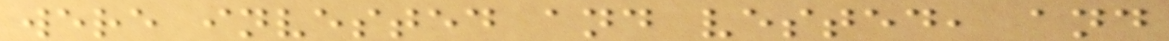were invested and vested, and
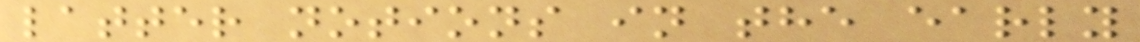latter notions in the early
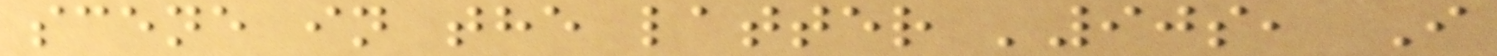scene in the latter '90s, I
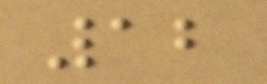12
